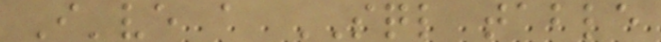I've a SQL table
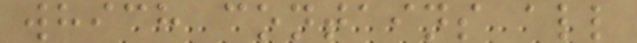which contains all
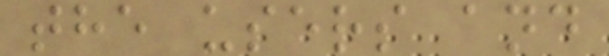the users and
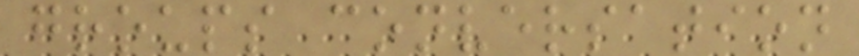groups conversation
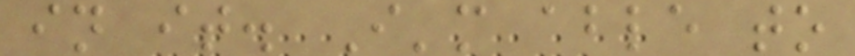in it. I'm able to
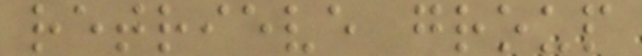retrieve group
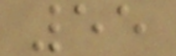55
